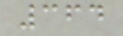364
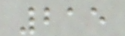215
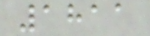1811
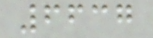6637
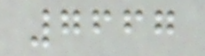7667
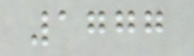1777
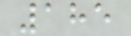185
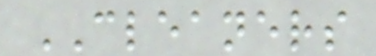CLEANERS
